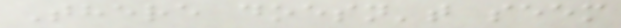There doesn't seem
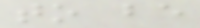to be
